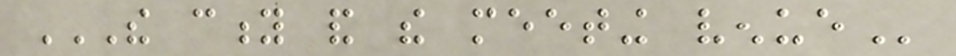THE CITY AND THE MEETING VENUE
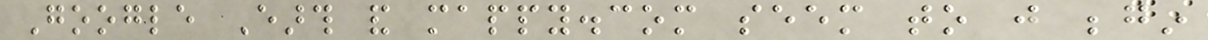Google Earth and mappy.com seem to just begin
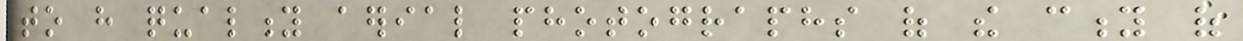to have quality aerial photographs of the city of
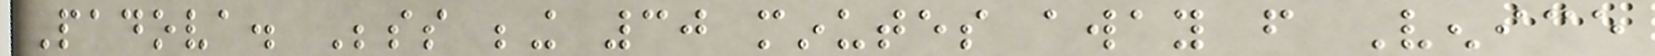Padova. Besides being 30 minutes away from Venice
